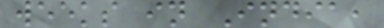weeks in India,
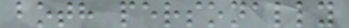both personally
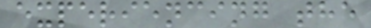experiencing the
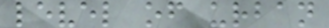level of urban
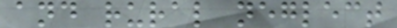and rural neglect
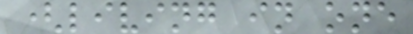(living in one
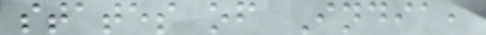states of India,
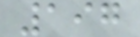197
